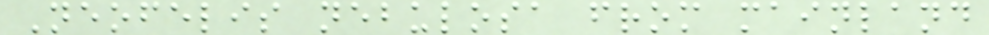Neofelis nebulosa from mainland
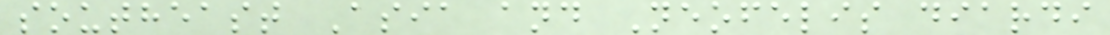southeast Asia and Neofelis diardi
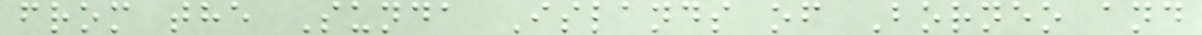from the Sunda Islands of Borneo and
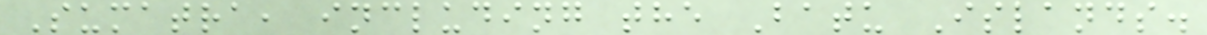Sumatra, including the Batu Islands.
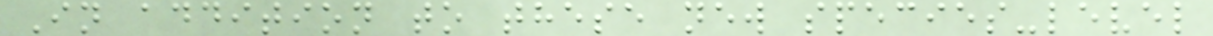In addition to these new species-level
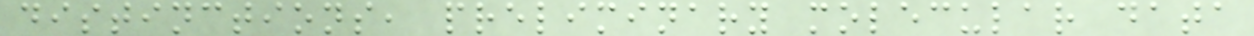distinctions, preliminary molecular data
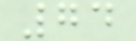74
